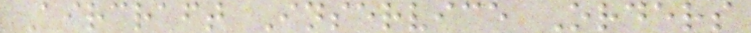Aircraft Inservice Orders
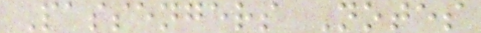Passengers Notes
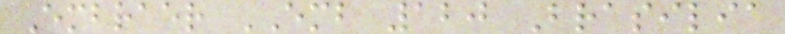Embraer EMB 120 Brasilia
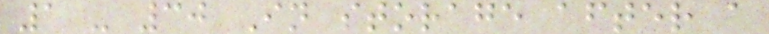1 - 30 In storage after a
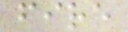fire
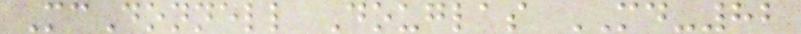McDonnell Douglas MD-82
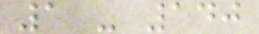1 - 140
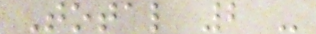Total 2 -
